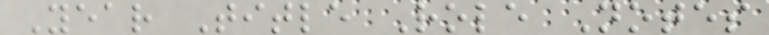Year Title Role Notes
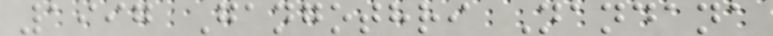1997 Gangothri Nandana
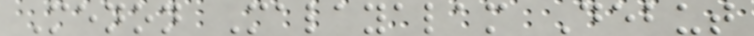Menon Malayalam Debut
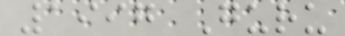1997 Guru
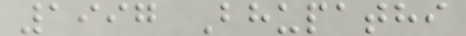1997 Bhupathi
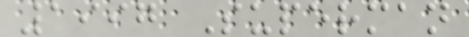1997 Superman
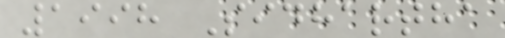1998 Sidhartha
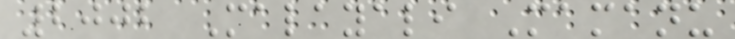2002 Malayali Mamanu
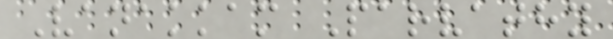Vanakkam Parvathy
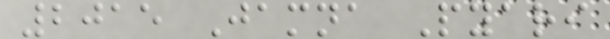2015 Jamna Pyari
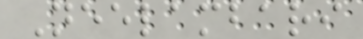Neelambari
